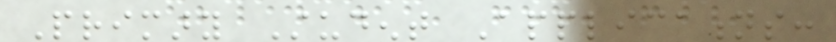Primary Student Applications:
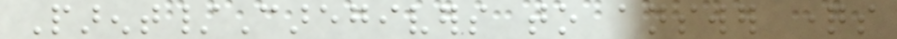Parent/Caregivers to answer questions
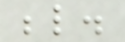below.
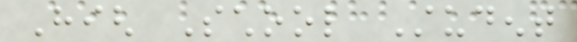High School Student
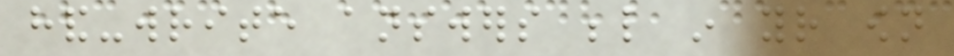hand-write answers below in your own
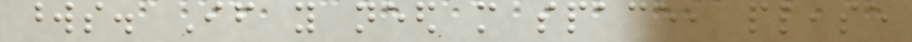words. If you need more space, please
